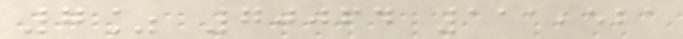7% 70064 111,521
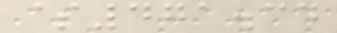$471.34
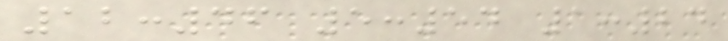12:46 5:54 1:24
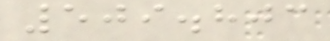509.803
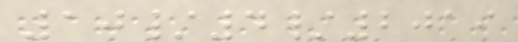10/4/2019
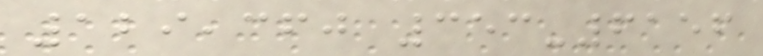129,360 353-6156
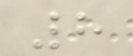8
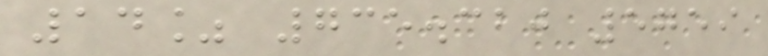14% 735.320 5759
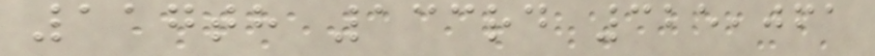117th 133rd 325,061
